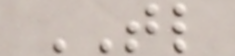TL
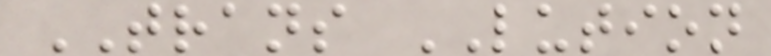TRANS LUTION
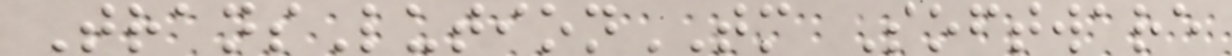TransLutionTM Software
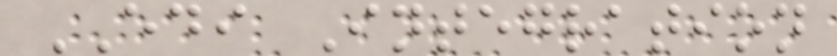EDI Integration
